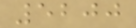5200
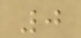0
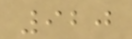920
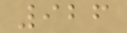926
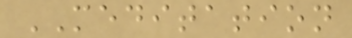MEDITATION
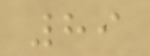89
